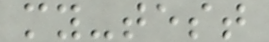my-test
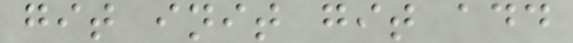git init git add
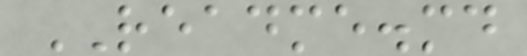README.md
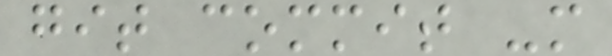git commit -m
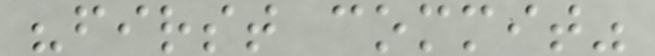"first commit"
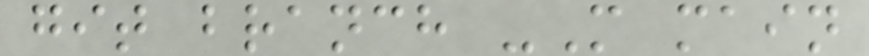git branch -M main
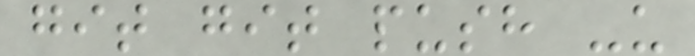git git push -u
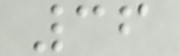36
